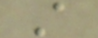A
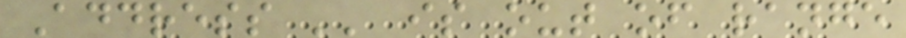Address '' is out of range
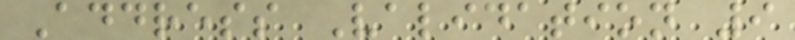Address Validation 9
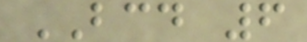BCD 6
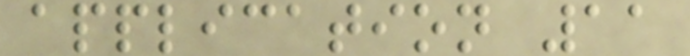application 11
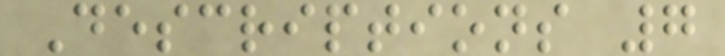Descriptions 7
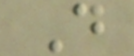D
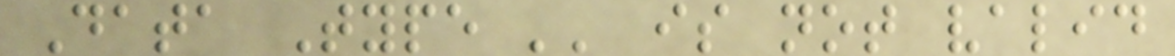Data Type '' is not valid
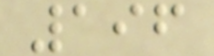196
